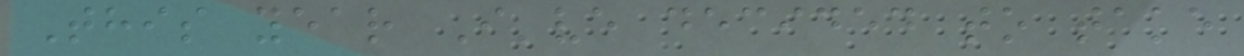This year I've decided to take
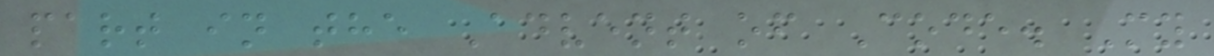part in the Advent of Code. My
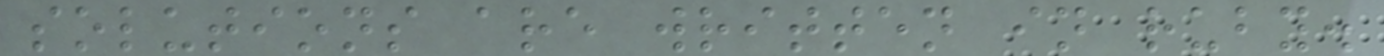solutions are written in ruby.
